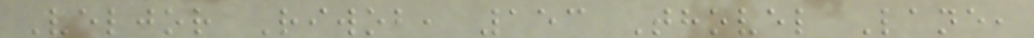Veljor Riwob, 153 Thovel Lane,
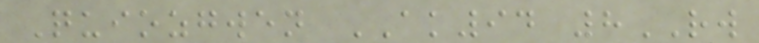Quiozgwen AK94 8RW
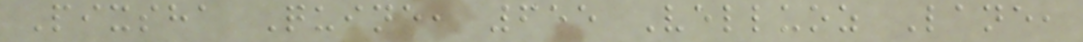Pixsha Quine, 655 Velluoz Lane,
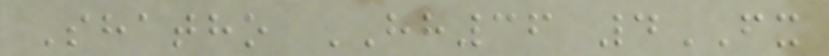Shatho HH36 4FX
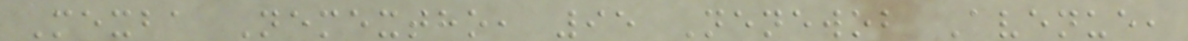Mexba Nemextho, 95 Nenewob Avenue,
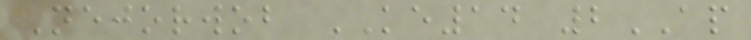Nejorwob KE14 2AP
